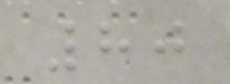80
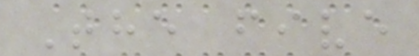The five
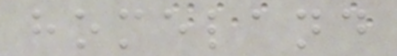homeland
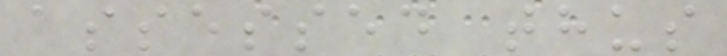assessed thus
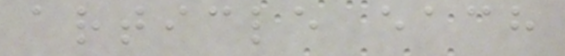article each
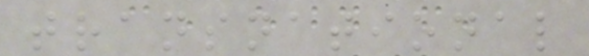transnational
